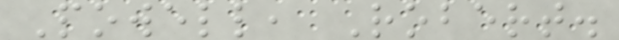Powell, Robert.
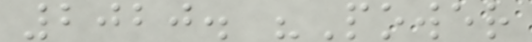2020. "Power
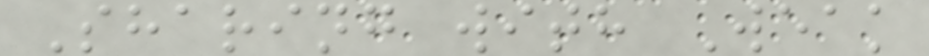Sharing with Weak
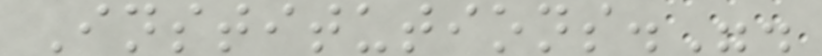Institutions.".
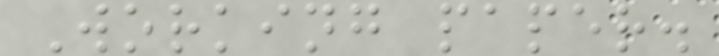Working paper.
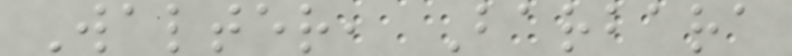Walter, Barbara
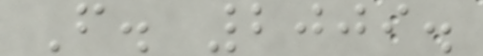F. 2009.
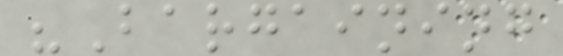"Bargaining
